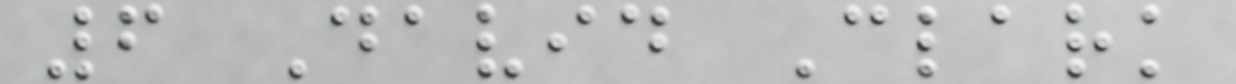6 David Clark
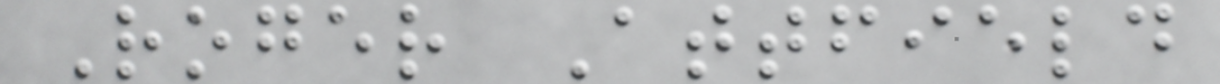Roger Attfield
